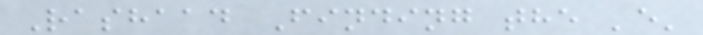Rashaad Finding the 'e'
